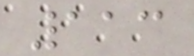113
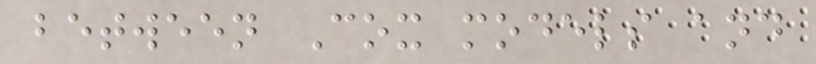between Cox models and
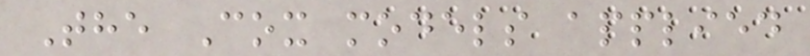The Cox models applied
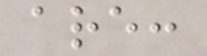are:
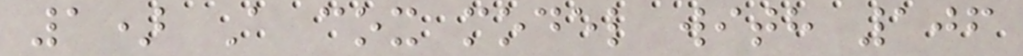1) A cox model with 106
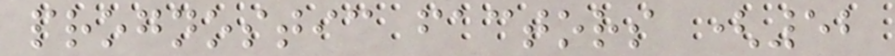prognostic factors (52
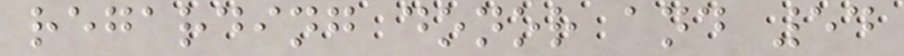regarding donor and 54
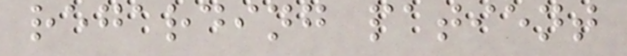regarding patient
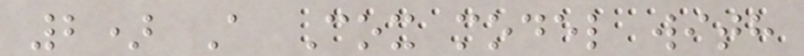2) A Cox model with
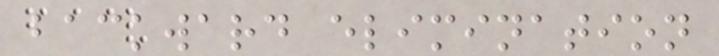backward elimination
